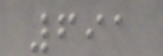691
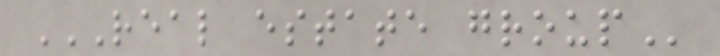REAL ESTATE GROUP
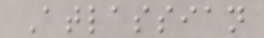Atlassian
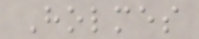Holmes
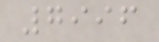7996
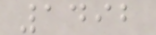1492
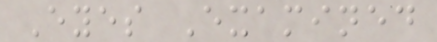Eyes Examined
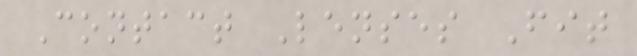Contact Lenses Fit
